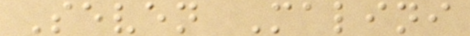Seven Malini
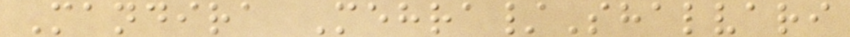Mandira Mehra/Shalvari
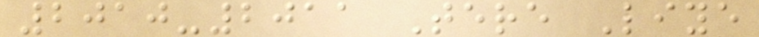2010-2011 Tere Liye
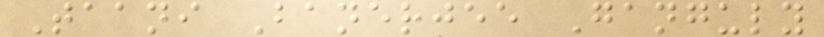Taani Banerjee Ganguly
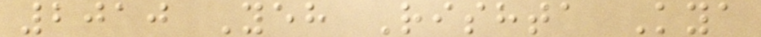2010 Yeh Rishta Kya
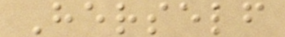Herself
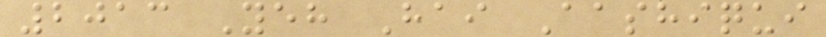2013 Yeh Hai Aashiqui
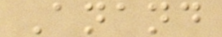Anand
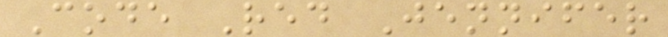Code Red Jennifer
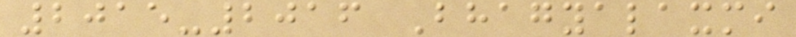2015-2016 Bhagyalaxmi
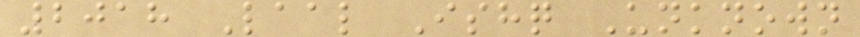2018 Laal Ishq Unknown
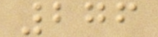276
